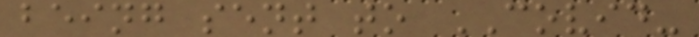being sent to COVID-
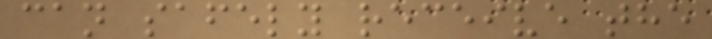can safely receive the
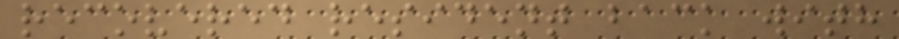recovered resident back with
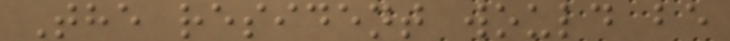The resident would be
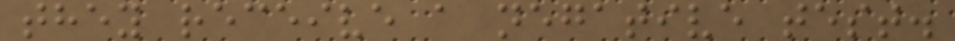they receive a negative test.
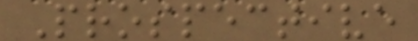Prospective
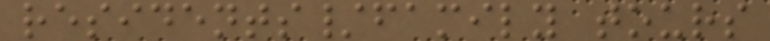residents/family tours
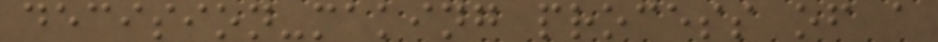decision-making process of a
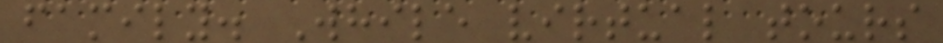family. While virtual tours
